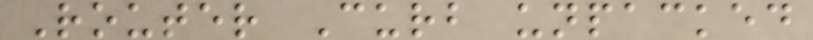Router Curb unpacked
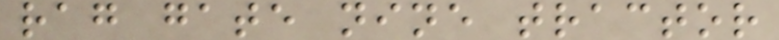rag gate nine tractor
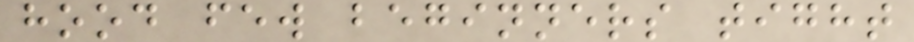hood few beginners tight
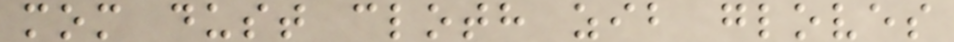mom dust cloth zib gloves
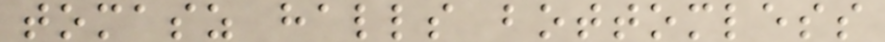tomasz halls bottomless
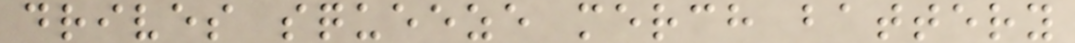drives squeeze merch battery
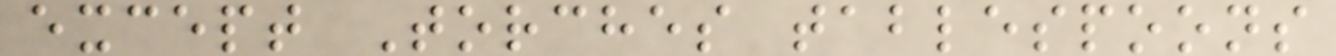except Torches tablespoons
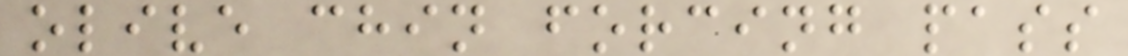olive chin forcing pass
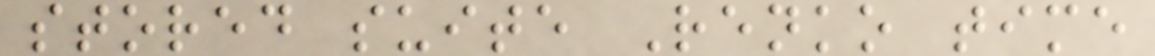stored suite Renko time
